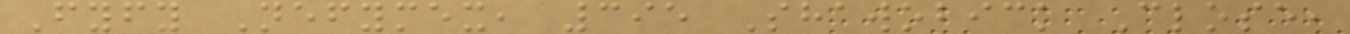Fyfy Nefymex, 395 Shawobick Close,
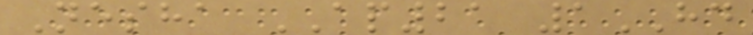Nesha AP21 1HD
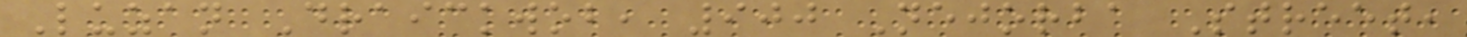Luzan Draickwob, 900 Nejorba Street,
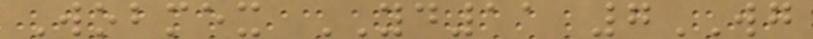Wobmex YD11 7WG
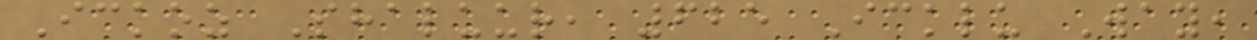Ickoz Shaluur, 625 Icklu Way,
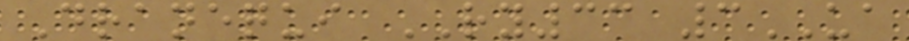Dranequi RY33 3UA
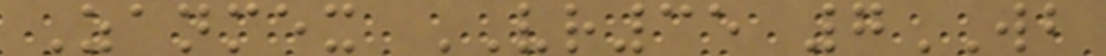Zanmex VR35 7WB
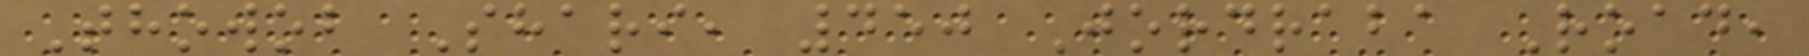Thowob Shari, 450 Jordraba Road,
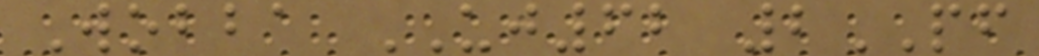Wobba UJ62 2PF
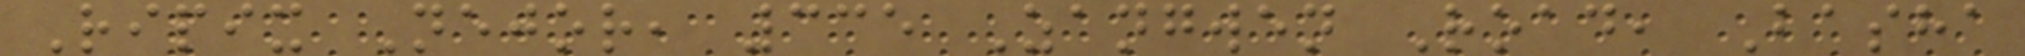Ripix Nejor, 335 Zangwen Road, Basha
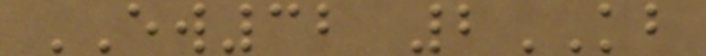EW32 2KB
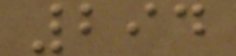294
